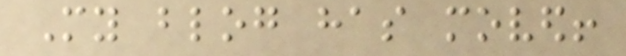My blog has moved!
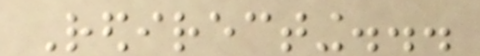Redirecting...
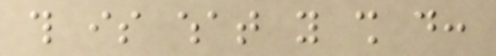this is what you shall do:
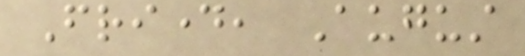Friday, August
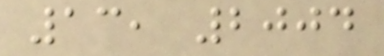13, 2004
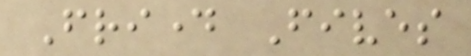Friday Fives
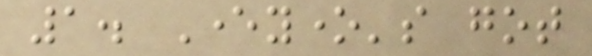1. Everyone's got
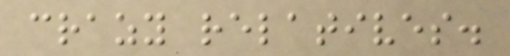crazy relatives.
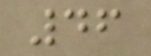46
